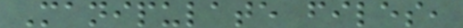Manipulate files,
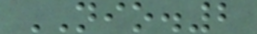NIO.2
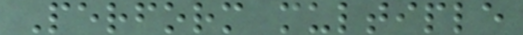Perform multiple
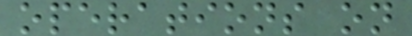operations on
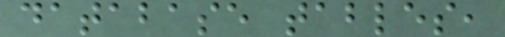database tables,
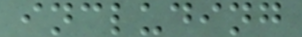including
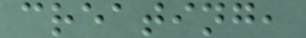creating,
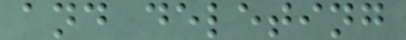and deleting
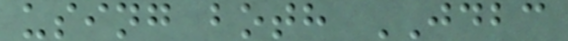using both JDBC
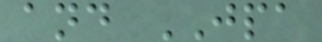and JPA
